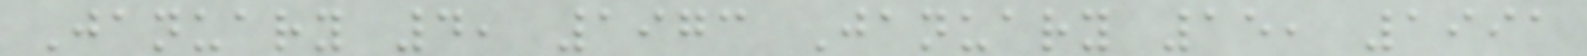January 4, 1973 January 15, 1991
